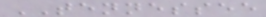TENNESSEE
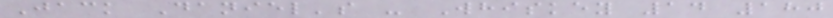Jack Daniel's - Whiskey 14 180
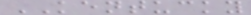KENTUCKY
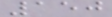150
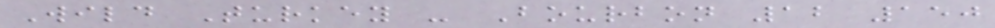Wild Turkey - Bourbon 12 150
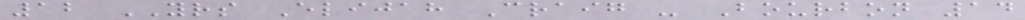12 YRS Elijah Craig - Bourbon 14
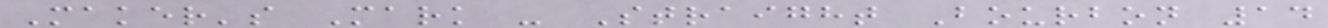Maker's Mark - Straight Bourbon 14
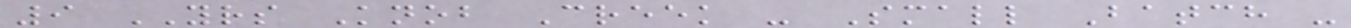9 YRS Knob Creek - Small Batch -
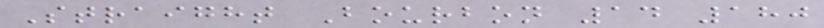Straight Bourbon 14 180
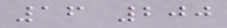16 200
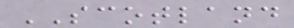SCOTLAND
